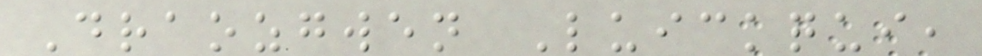Draozgwen Luickqui,
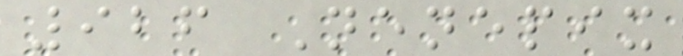926 Nenepix
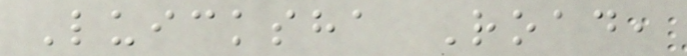Luicksha Road,
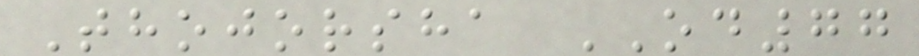Thojorsha OD77
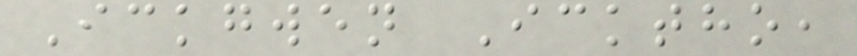Ickgwen Icktho,
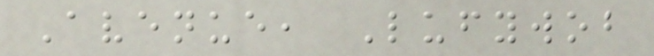Avenue, Lufywob
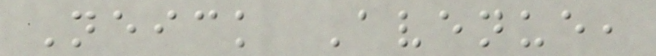Neick Avenue,
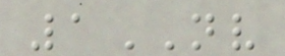1NV
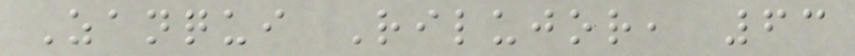Zanqui Rilujor, 63
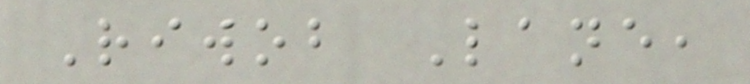Riwob Lane,
